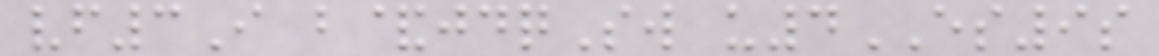vf3I b&jdqSw u4ES9s
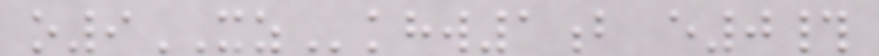o9XZkhw1b e0#
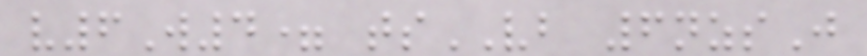v6W4= tsVB 6nzsJ
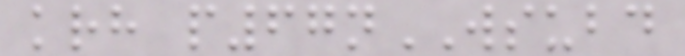krh p67nWSUBD
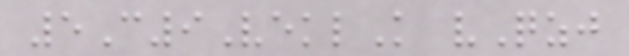5C9VeklK vQzj
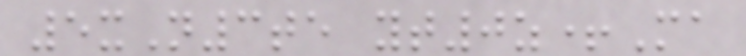5xN3te yt0z+Ma
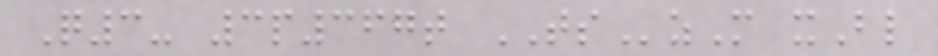Q3- 3p367t TSzM xBl
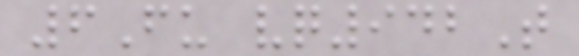6Fu vq942T
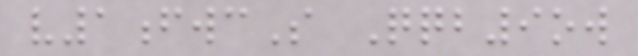v1fwcS Qqb9ow
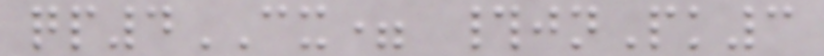qp4CX= #jnPk3
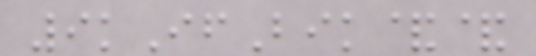9kIfBik&&
